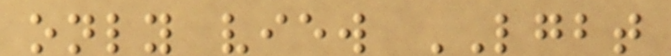only view LGBT
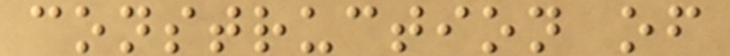construction of
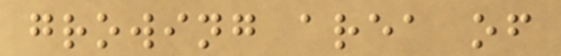growing area of
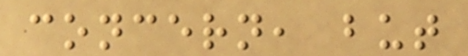concern, but
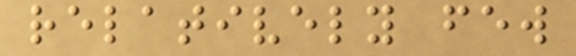relatively few
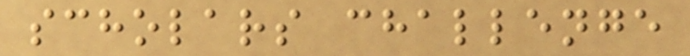scholars challenge
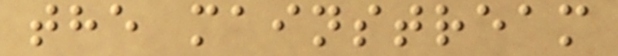the mainstream
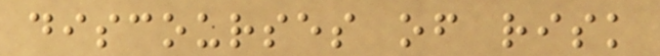discourses of risk
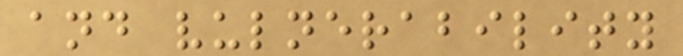and vulnerability
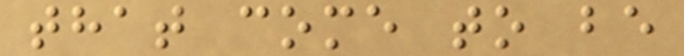that come to be
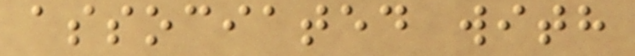associated with
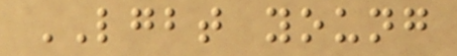LGBT young
